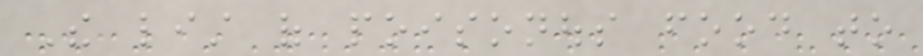The list of poisonous food to
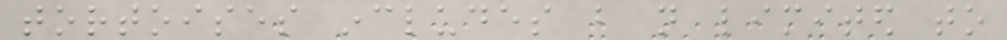tortoises includes but not limited to
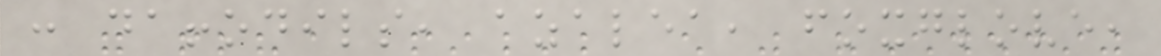: daffodils, azalea, foxglove,
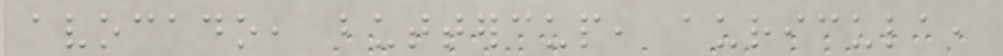avocado, buttercup, auricula,
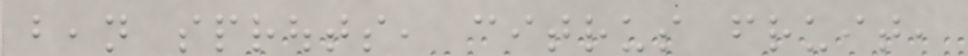bean sprouts, citrus fruit,
